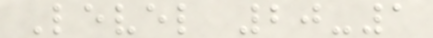Level 20-1
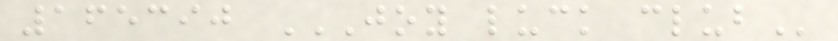165390 JOY LUCK CLUB
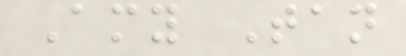Amy Tan
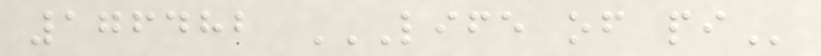176482 LIFE OF PI
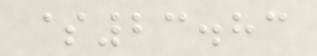$23.83
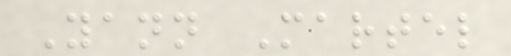Yann Martel
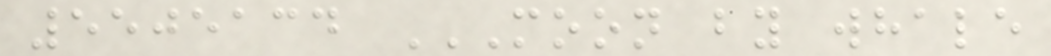5505134 MOON BY WHALE
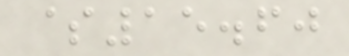$15.60
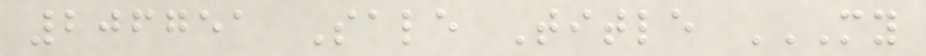206751 Sale Title MY
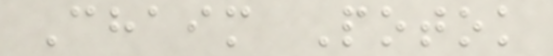Chaim Potok
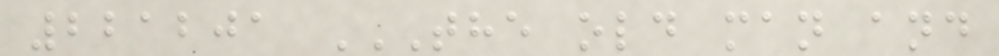221201 THE OLD MAN AND
